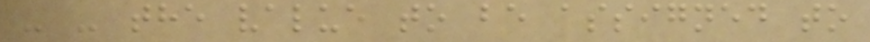- - the value to be assigned to
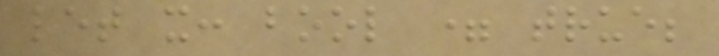let x: bool = true;
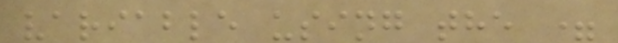variable using the =
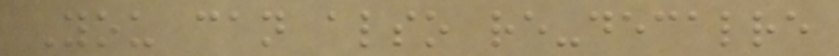You can also re-decalre
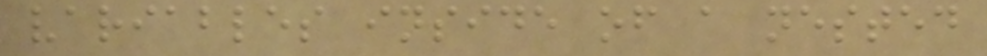variables inside of a nested
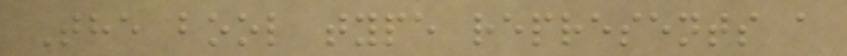The bool type represents a
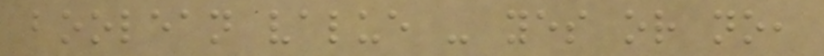boolean value - yes or no,
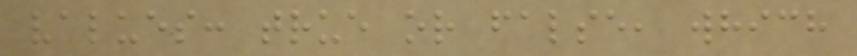values: true or false, which
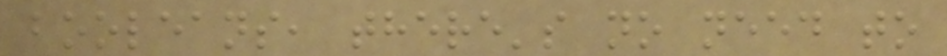booleans, there's no need to
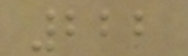222
